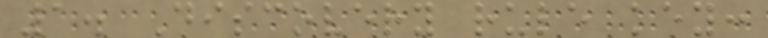1. Discovery rule key:
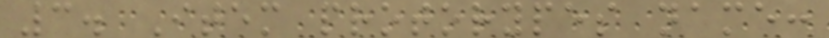3. Item protorypes name:
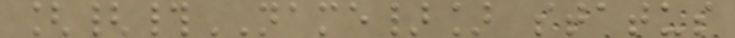[{#NAME}] status
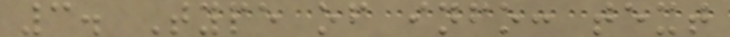3. Type of info: text
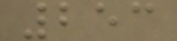253
